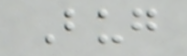Bug
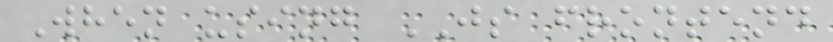When using JS frontend
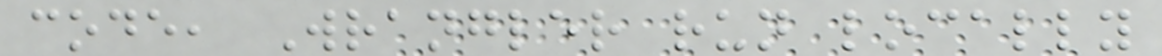code, Wrangler run locally
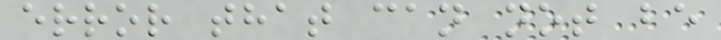error that can not be
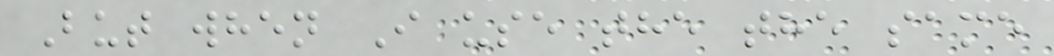But when I use the the same
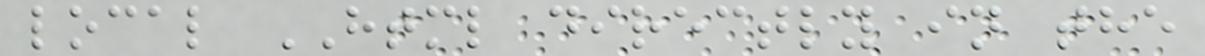local HTML directly in the
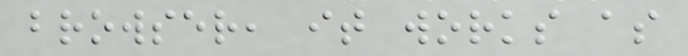browser, it works as
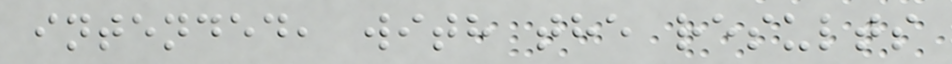intended, with the results
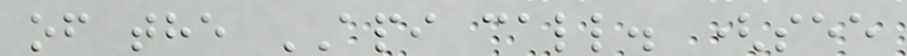of the API call. (see
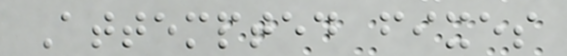Attempted fixes
